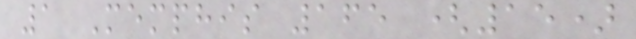1 Memphis 165 (15)
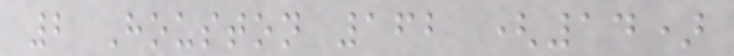2 Houston 162 (14)
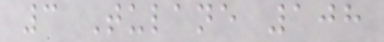3 Tulane 108
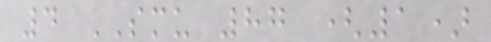4 SMU 87 (1)
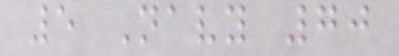5 Navy 70
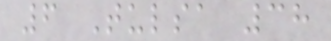6 Tulsa 38
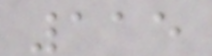115
